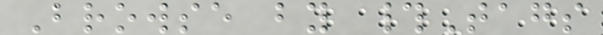Browse by #Tags
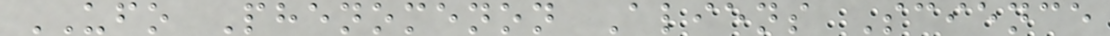UFO Phenomenon Aliens Science
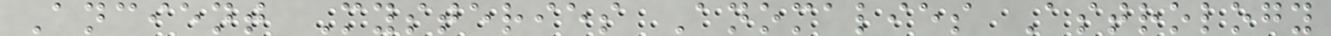Ancient Mysteries Anomalies Astrology
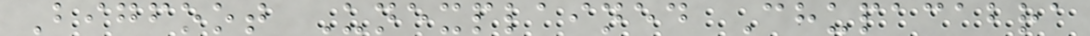Bigfoot Unexplained Chupacabra
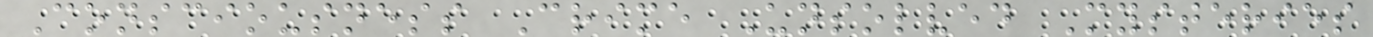Consciousness Crime Unsolved Mysteries
